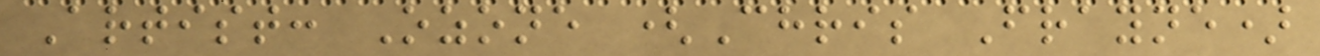Artist: Ozone (Chris Frayne)
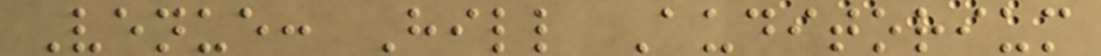Venue: Hill Auditorium
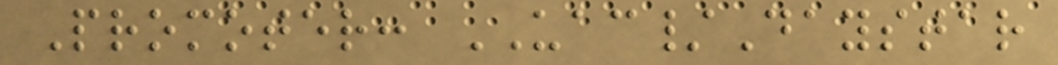Promoter: UAC/Daystar
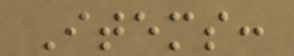Items:
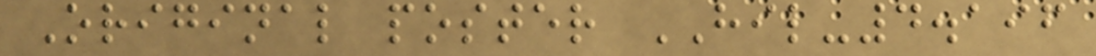Original poster HIL-4.196
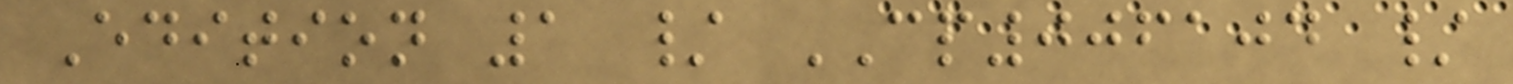Edition 1 / CP006104 /
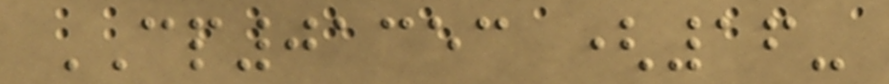CP01353 (16-
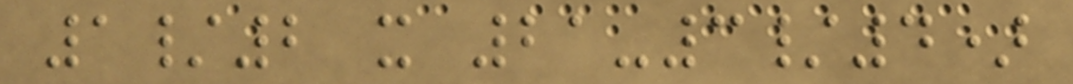1/2 x 21-3/4)
